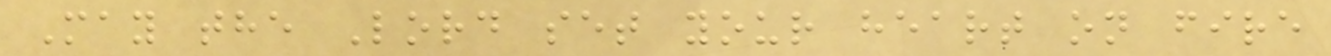May the Lord set your heart on fire
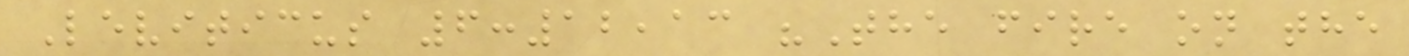Leviticus 6:12,13 "The fire on the
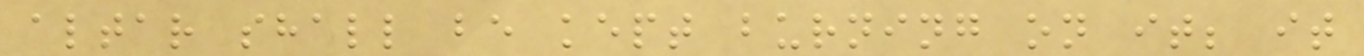altar shall be kept burning on it; it
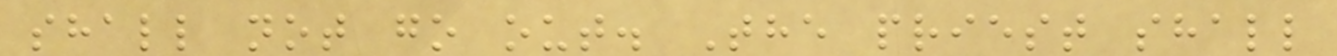shall not go out. The priest shall
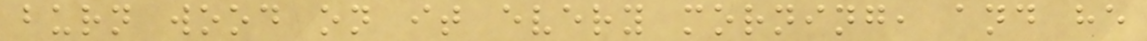burn wood on it every morning, and he
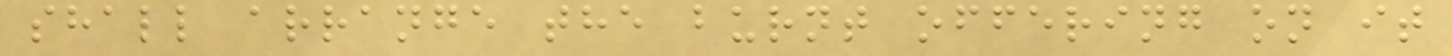shall arrange the burnt offering on it
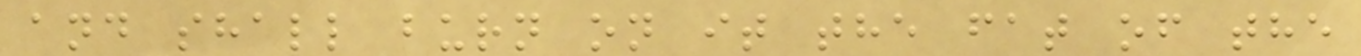and shall burn on it the fat of the
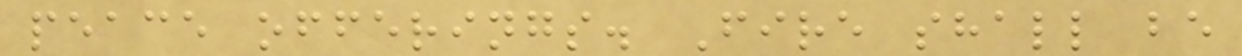peace offerings. Fire shall be
